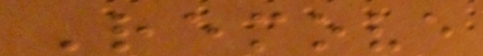Remove
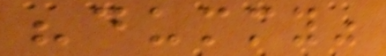"dummy"
